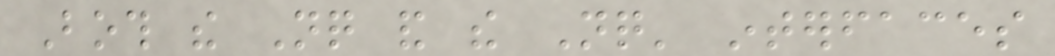Both the Nq and the Nq' interfaces
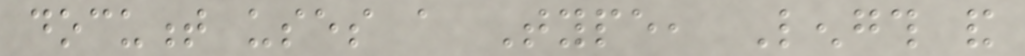document uses a Type, Length and
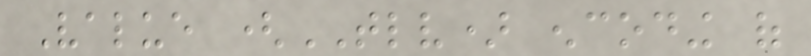Value (TLV) encoding of
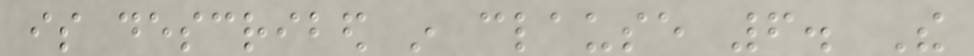is described in clause 6. The
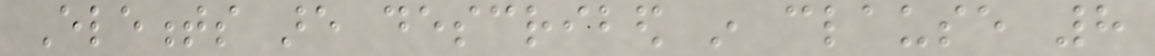Elements are described in clause 8
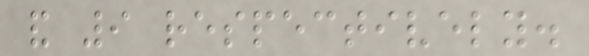and 9 respectively.
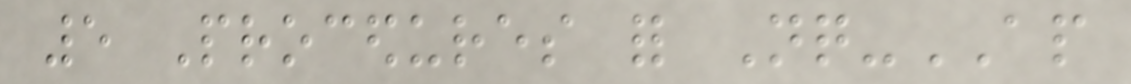5 Procedures for Nq-AP
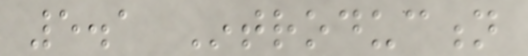5.1 Introduction
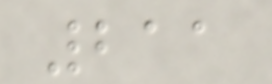211
